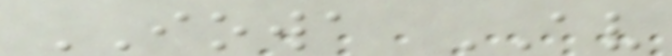IOWA AV
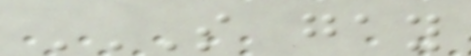S GAY
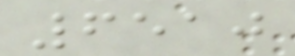6510
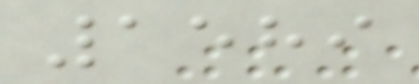1589
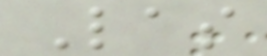Las
